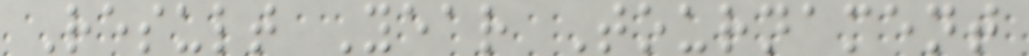Result Year Tournament
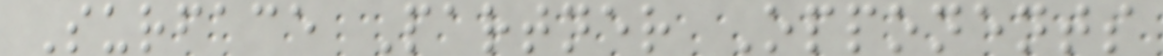Surface Partner Opponents
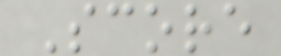Score
